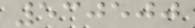530500
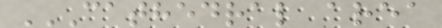CATHEDRAL AREA
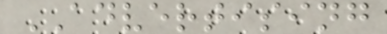ADVERTISING
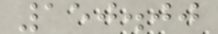150.00
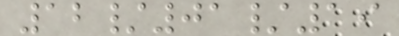12/01/19
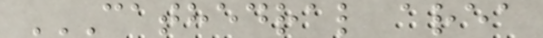CATHEDRAL AREA
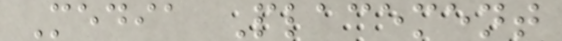Media Placement
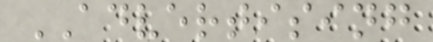ADVERTISING
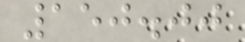150.00
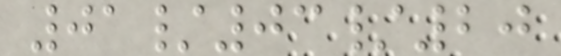01/03/20
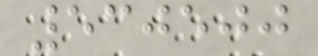530500
